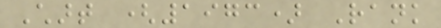Chart (1973) Rank
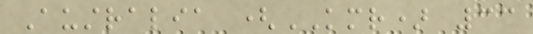Australia (KMR) 33
